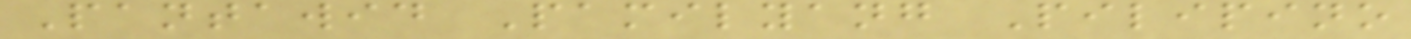Pantawid Pamilyang Pilipino
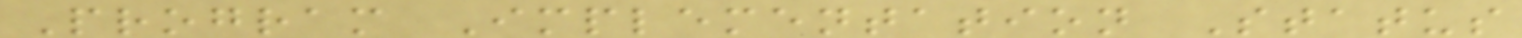Program Implementation Status
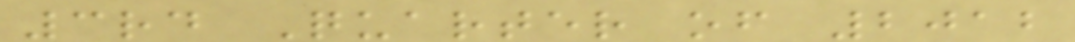3rd Quarter of 2012
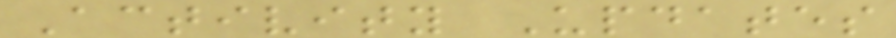Activity Updates
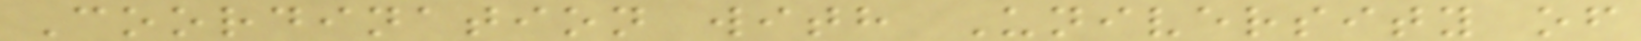Coordination with University of
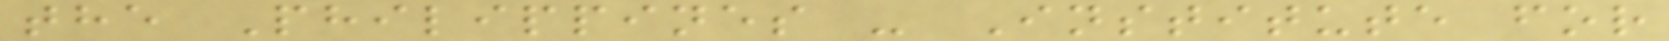the Philippines - Institute for
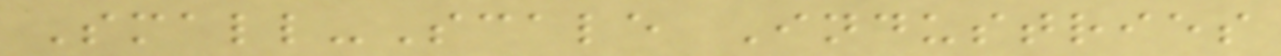Small-Scale Industries
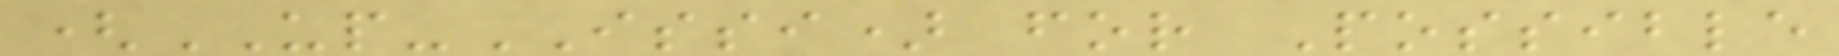(UP-ISSI) for Possible
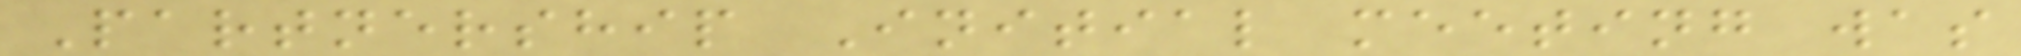Partnership Initial meeting was
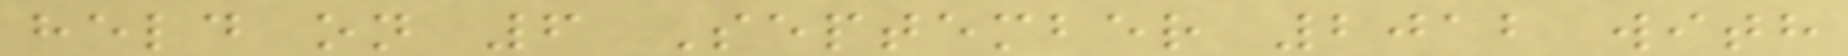held on 6 September 2012 with
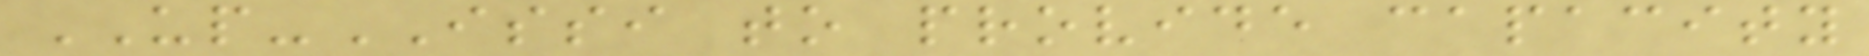UP-ISSI to provide capacity
